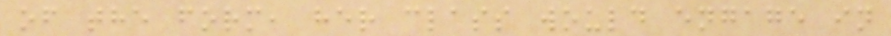of the form, her class would engage in
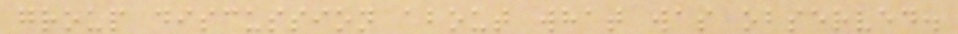group discussion about what was observed.
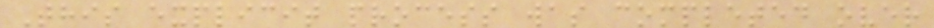This explicit process was completed over
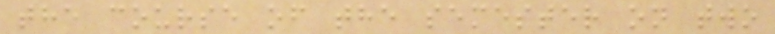the course of the semester on two
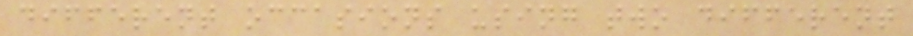different occasions using two different
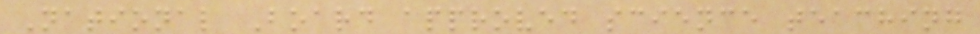National Board approved science teaching
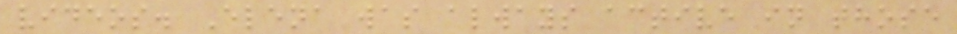videos. Elena was always active in those
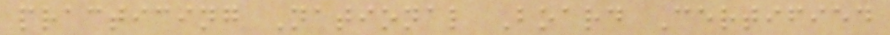practicing National Board Certified
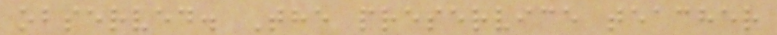observed. The preservice teacher
